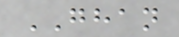GHAN
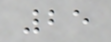25
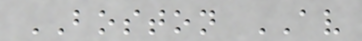BOSTON AV
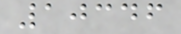10346
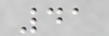41
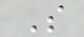S
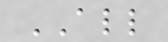ALL
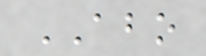ABO
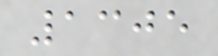1305
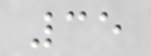35
